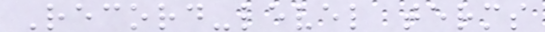Record-level terms
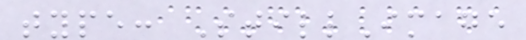type: StillImage
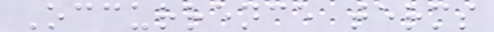Occurrence terms
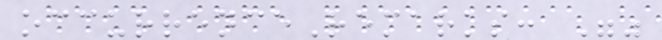occurrenceRemarks: ""
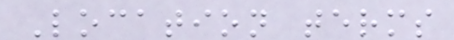Location terms
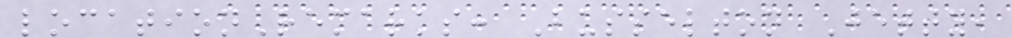locationRemarks: Busselton Jetty,
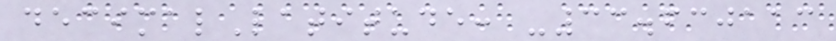decimalLatitude: -33.630113
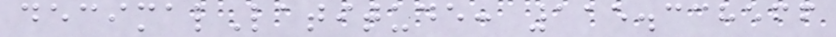decimalLatitude: 115.338566
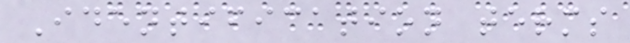Identification terms
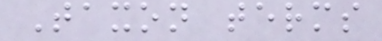Taxon terms
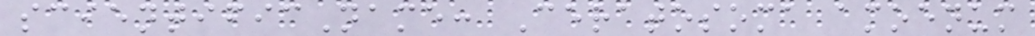scientificName: Ceratosoma amoenum
